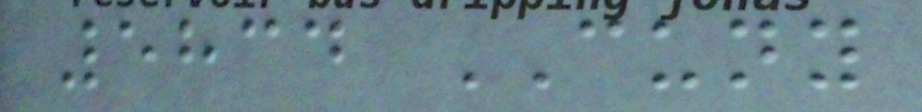5834 CUNY
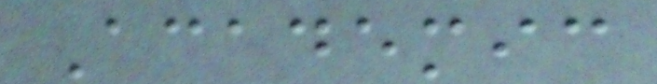Academic
